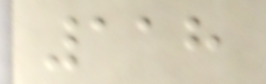118
